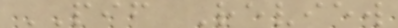PIF Review
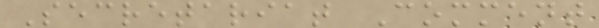Secretariat Comment
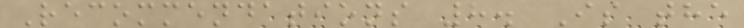Recommendations 8. Is the
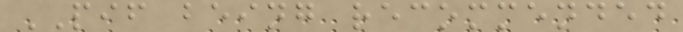PIF being recommended
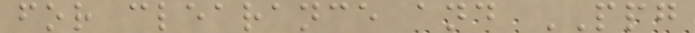for clearance and PPG
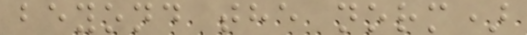beyond the norm)
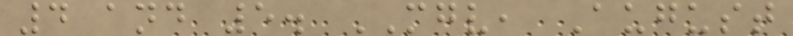4 and 5. MGV, August
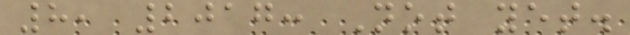8, 2017: Not yet.
